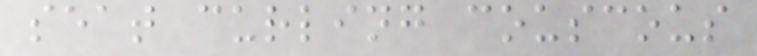seat curling couscous
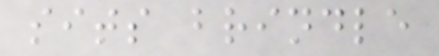sits brindle
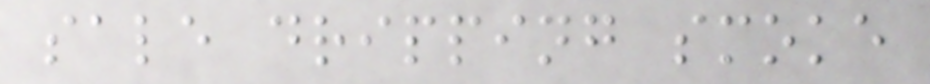sale dripping smoke
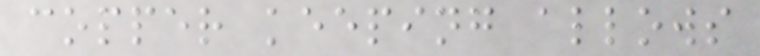copper keeping allows
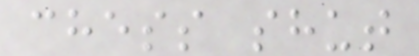chess shut
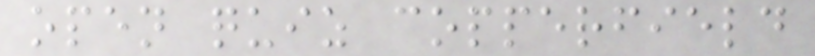open quiz copperfield
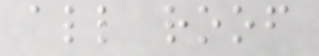all roof
